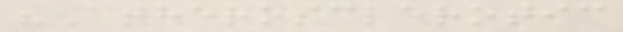"Atherosclerotic
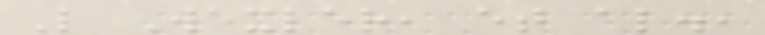L Wexler, et al.,
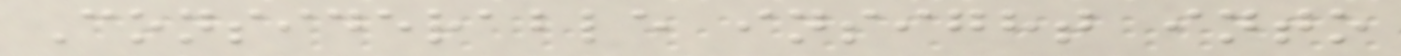Considerable insight into
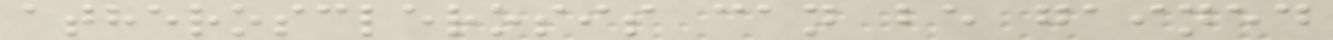atherosclerosis can be gained
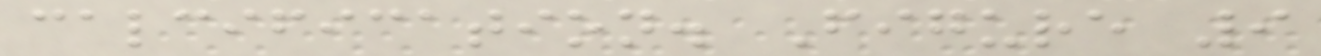calcification. Figure 9
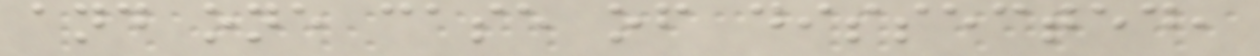and one case of dissected,
